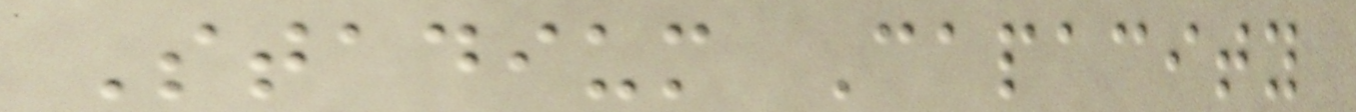Stadium Capacity
